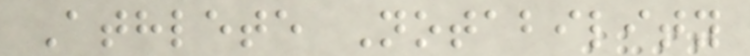Athlete Notability
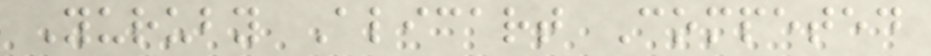Yuruby Alicart Competed
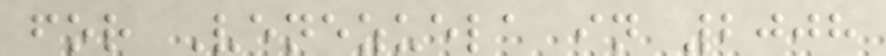for Venezuela in 2008
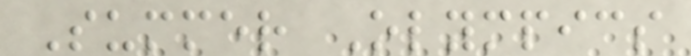Summer Olympics
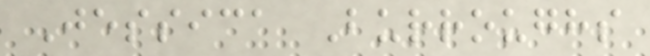Jessica Burroughs
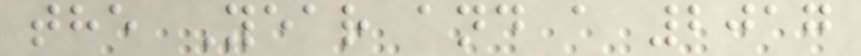the Year and a 2017
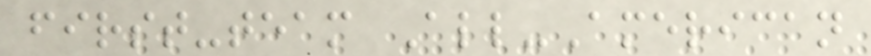first-team All-American
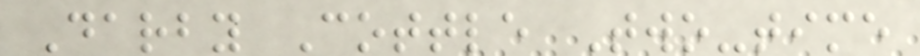Darby Cottle Two-time
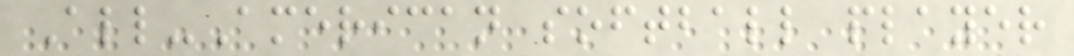All-American softball player
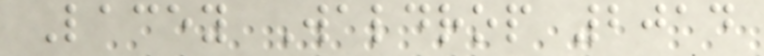Lacey Waldrop 2014
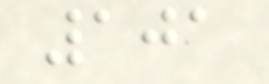101
